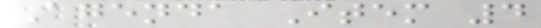Agenda Item 4
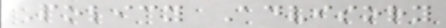Policy Advisory
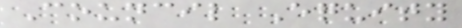Council Equity
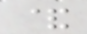&
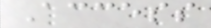Access
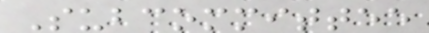Subcommittee
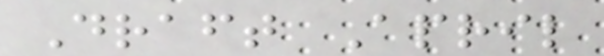Draft April
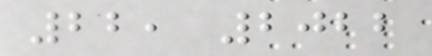22, 2022
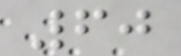60
